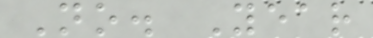No. Year
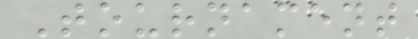Tournament
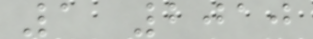1 2010
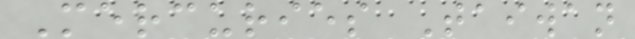Mercuries Taiwan
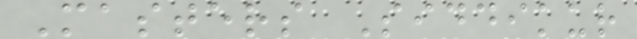Masters Siddikur
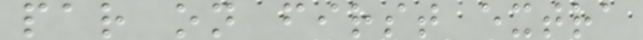par on first extra
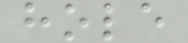hole
